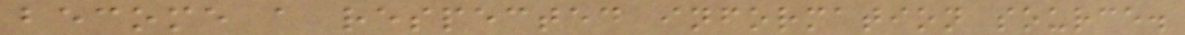become a respected information source.
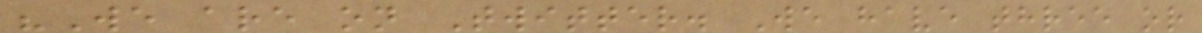"We are on Twitter. We have three or
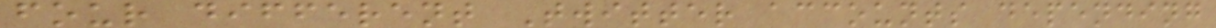four different Twitter accounts depending
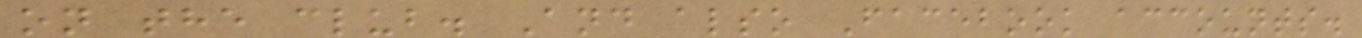on the club. And also Facebook accounts.
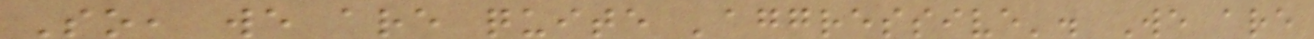So, we are quite 'aggressive'. We are
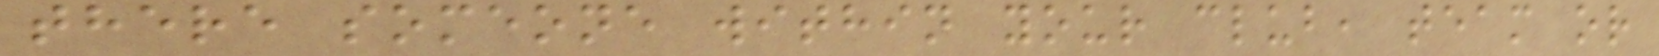there someone within your club, team or
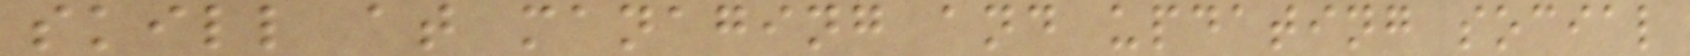skill at managing and updating social
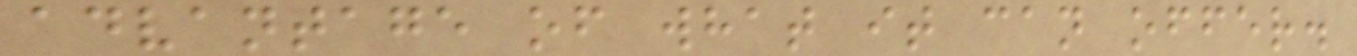advantage of what it can offer.
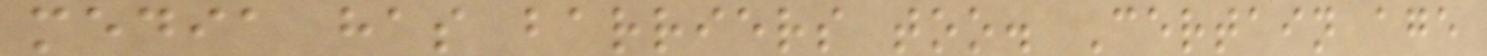media has barriers too. Certain age
